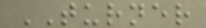TURNER
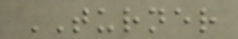TURNER
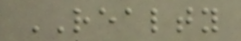REALTY
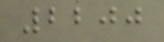2200
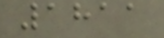1811
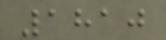1810
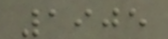1905
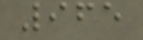965
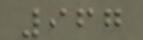967
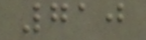710
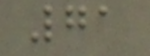71
